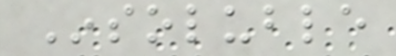Insoluble
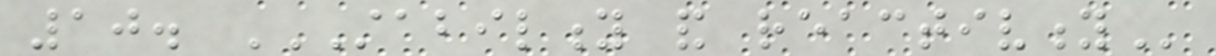10. STABILITY AND REACTIVITY
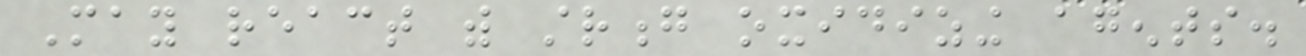May react with strong oxidizing agents.
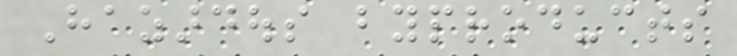Hazardous byproducts
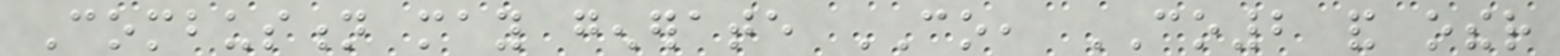Combustion may generate CO, CO2 and other
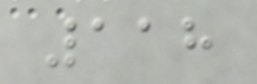118
